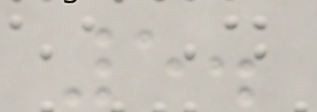5.
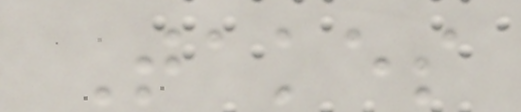Takes
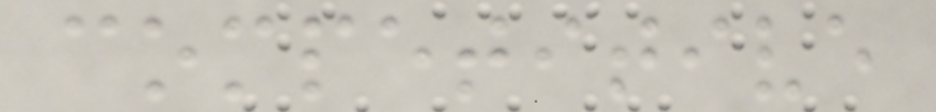competitive
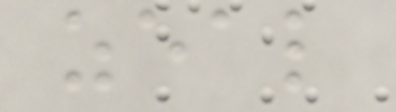zeal
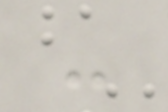-
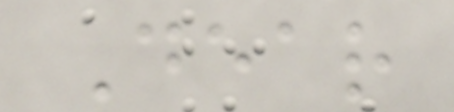Dear
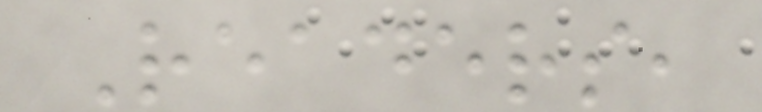Readers,
